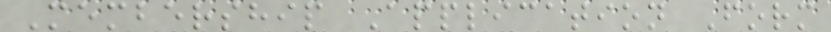Membership Application Form
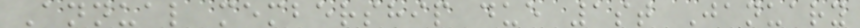Annual membership due 1st January
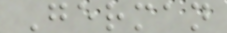German
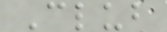Club
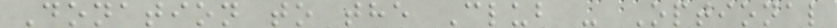Donation to the Club - Optional
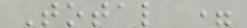Total =
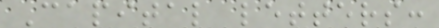Capital letters:
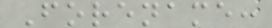Forename:
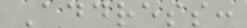Address:
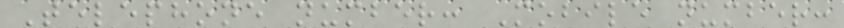Telephone number: Mobile number:
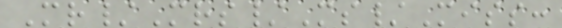Mr/Mrs/Ms/Miss:
